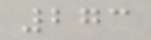273
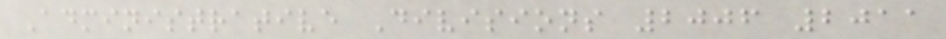Administrative Divisions 2006 2011
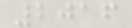2016
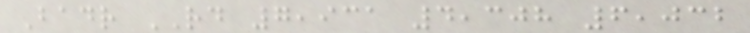Badr RD 7,931 4,308 6,032
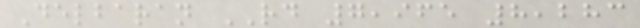Delbaran RD 7,965 8,283
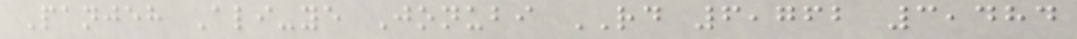Panjeh Ali-ye Jonubi RD 6,762 3,484
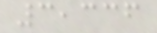3,336
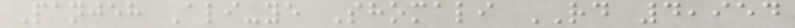Panjeh Ali-ye Shomali RD 4,954
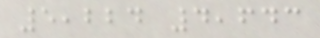5,224 4,643
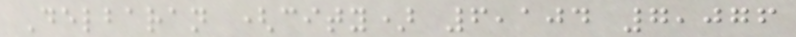Delbaran (city) 6,104 7,076
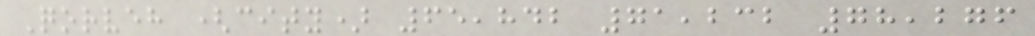Qorveh (city) 65,842 71,232 78,276
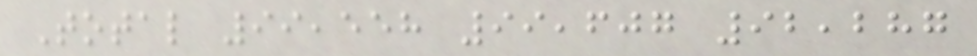Total 99,558 99,607 92,287
